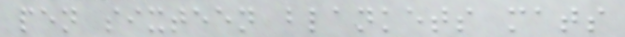pen sixteen blankets mats
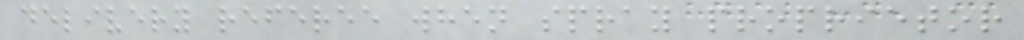delivery referee when spray proprietor
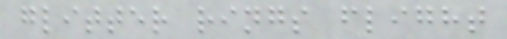glitter rings flight
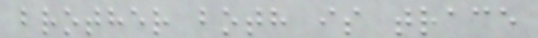brother both is trace
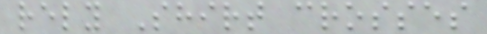rely Shirt crosses
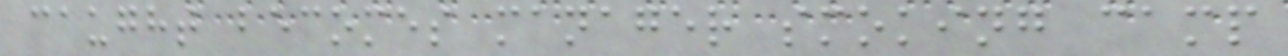caught becomes manager smoking camp
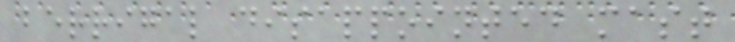berrigal disappointed mast
